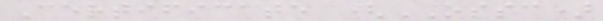Certificate (OSSC)
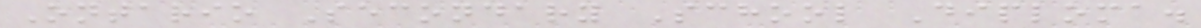Ontario Secondary School Diploma.
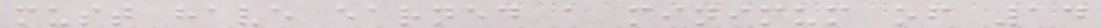must have earned a minimum of 14
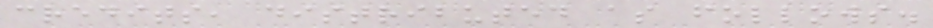credits, distributed as follows.
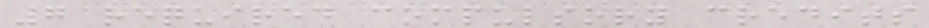7 required compulsory credits
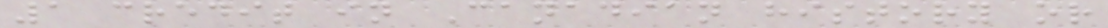1 credit in Canadian history or
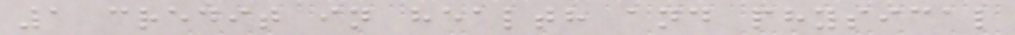1 credit in health and physical
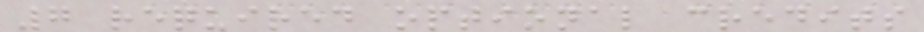7 required optional credits
